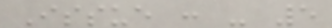Issue : - 5
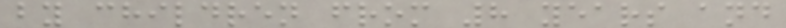by children from 8 years and
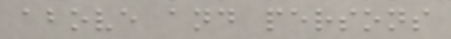above and persons
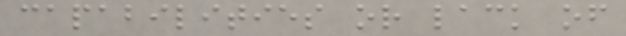capabilities or lack of
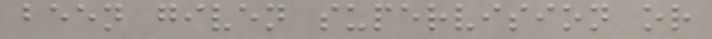been given supervision or
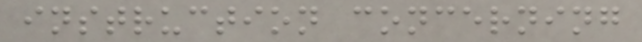instruction concerning
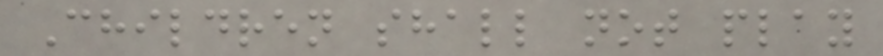Children shall not play
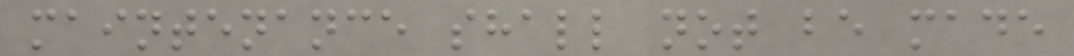maintenance shall not be made
